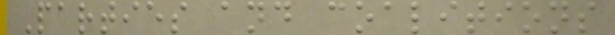Parties and coalitions
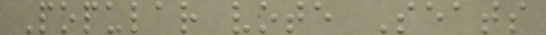Popular vote Seats
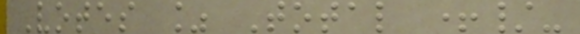Votes % Total +/-
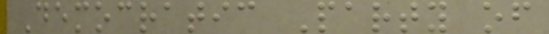Democratic Party of
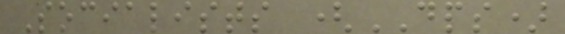Socialists (DPS)
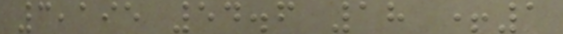3,195 54.6 18 +1
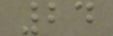24
